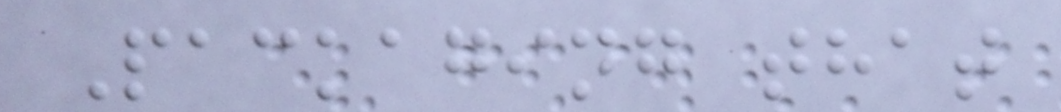Packaging that
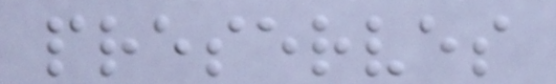preserves
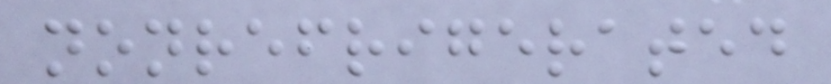nonrefrigerated
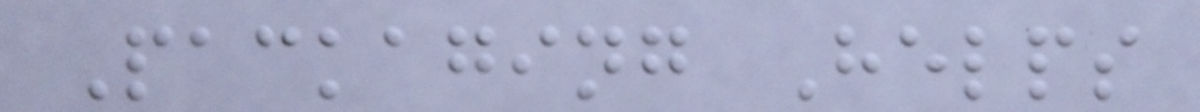Packaging Helps
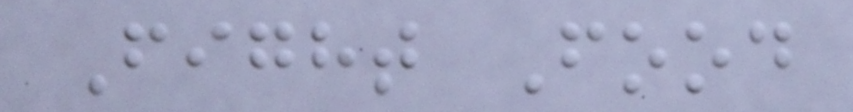Fight Food
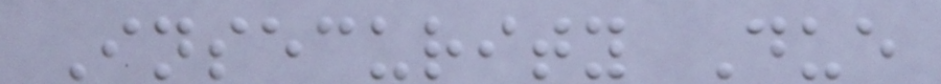Insecurity Due
